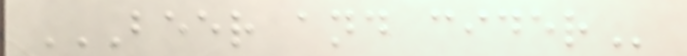BEER AND CIDER
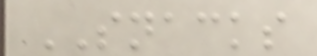SNACKS
